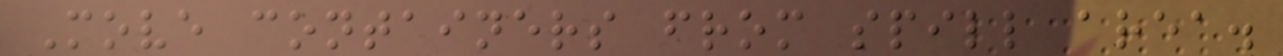Move containers from spill area.
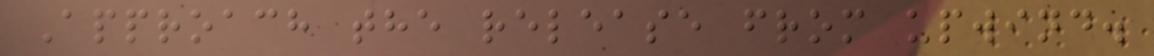Approach the release from upwind.
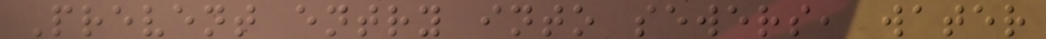Prevent entry into sewers, water
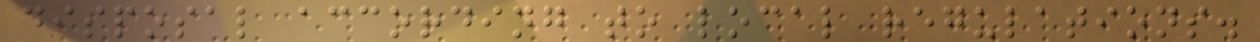disposal according to local regulations.
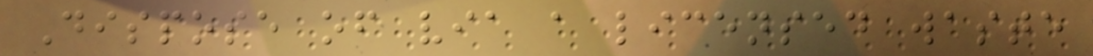Dispose of via a licensed waste
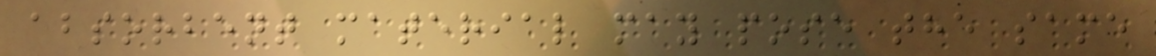absorbent material may pose the same
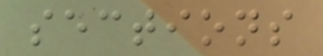sections
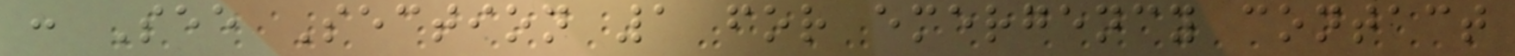: See Section 1 for emergency contact
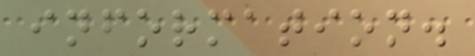information.
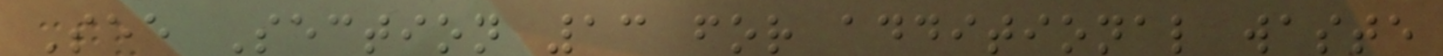See Section 13 for additional waste
